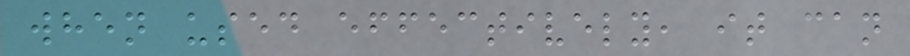when used effectively, it can
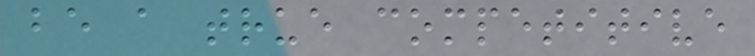be a true competitive
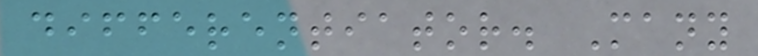differentiator. Many
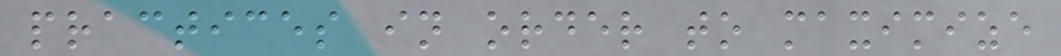practices in order to maximize
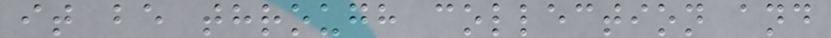it be through collection and
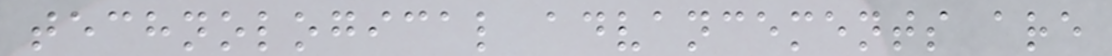technological advancements are
